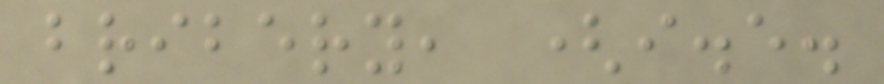bribery, (i.e.
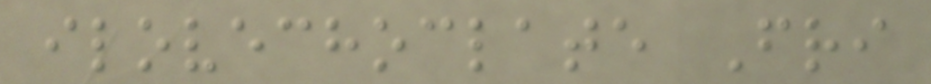ilovechoclate Fri
